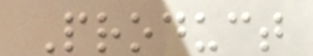Product
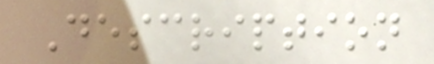Description
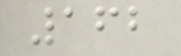162
